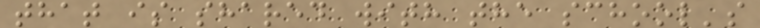that is shared with the school's
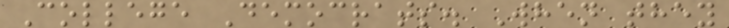College Democrats. When they
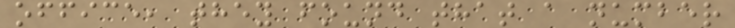office, they found that a number
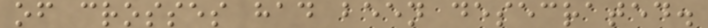of crosses had been desecrated.
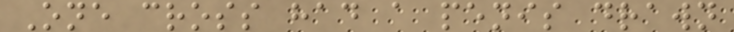One cross had a penis drawn
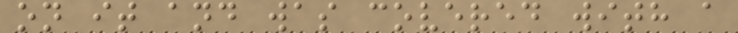on it and was covered with a
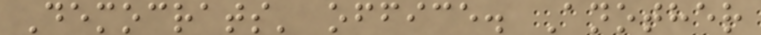Democrats' office. Another
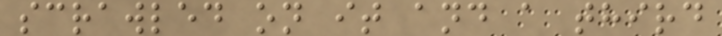scrawled on it and a third
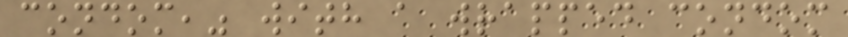condom," with a wrapped condom
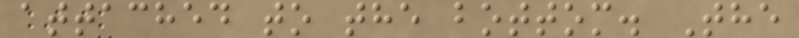attached to the bottom. The
